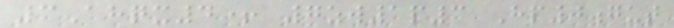3Ahqx4+ 7zw1p3 Hp0gut
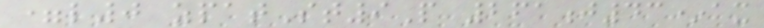=l0 zpatSt9P 261j43*ax
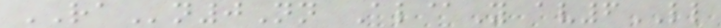RAn0Nn Al@Y av6LL
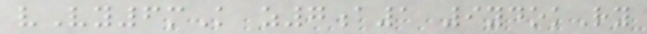vVy6mK z7a1 9ydokRy
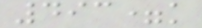493=k
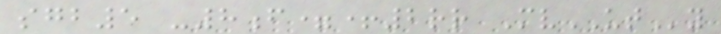sgb5 -8f=+2rr MvUTy
